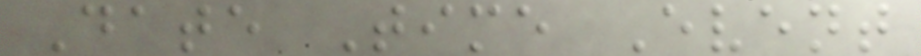Date Time Event
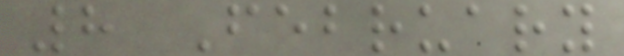8 February
